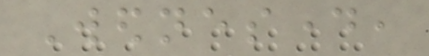Wednesday,
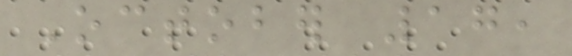October 17,
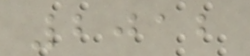2012
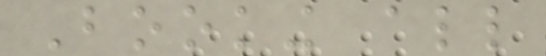Booking all
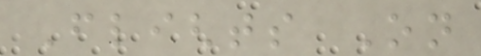Flights On
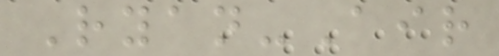Ryan-Air
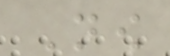Now
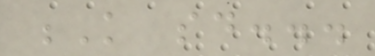K said...
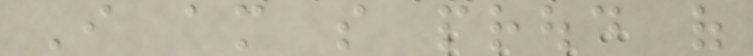I am so proud of
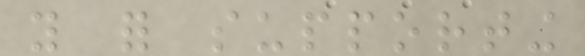you for supporting
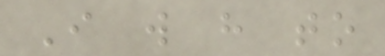I will have to
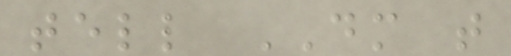tell DM that
